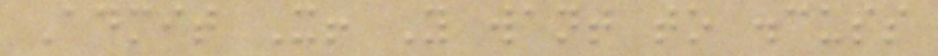Admit It! You want to discuss
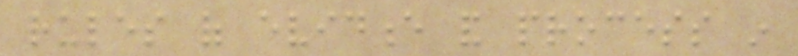rules of evidence and process in
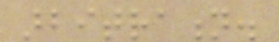arbitration.
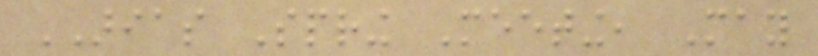ARIAS Spring Meeting, May
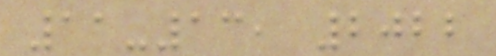11-13, 2022
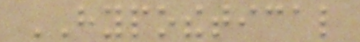HYPOTHETICAL
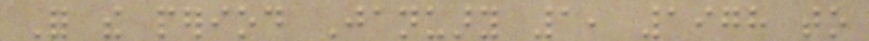For the period January 1, 1978 to
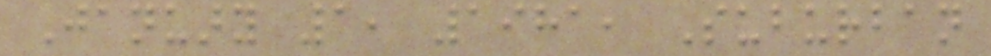January 1, 1981, Suburban
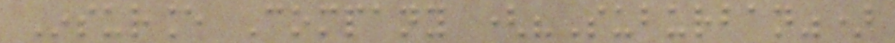Insurance Company ("Suburban")
